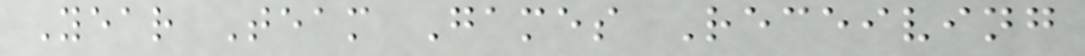Year Team Games Receiving
